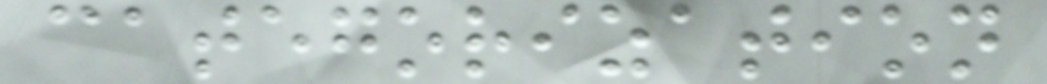categorization
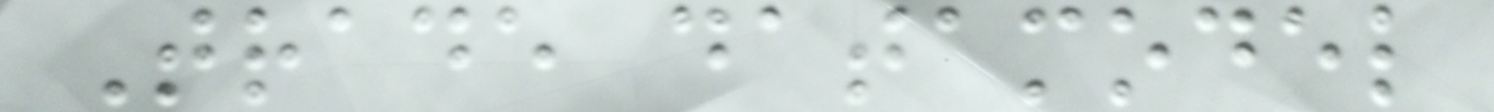Trade datamodel
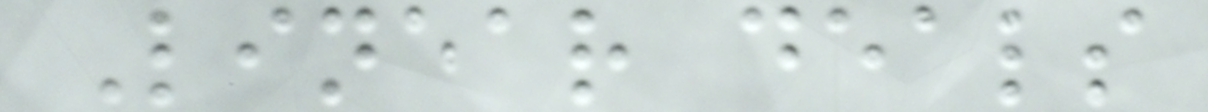Linear deals
